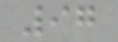97
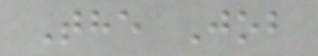The Job
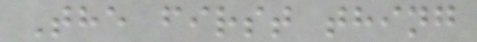The first thing
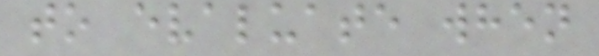to evaluate when
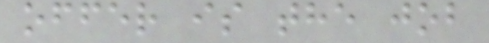offer is the job
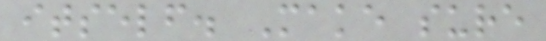itself. Make sure
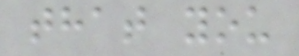that you
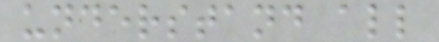understand all
